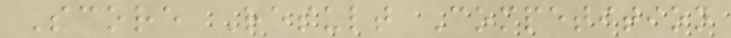Score Result Competition
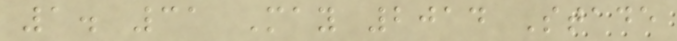1. 31 May 2014 Stade
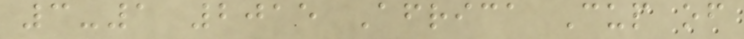3-1 2015 Africa Cup of
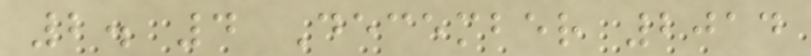2. 4 December 2014
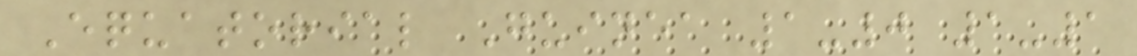Equatorial Guinea 1-0 1-1
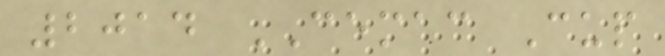2014 CEMAC Cup
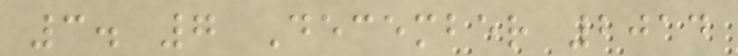3. 7 December 2014
